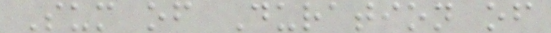Sum of Duration of
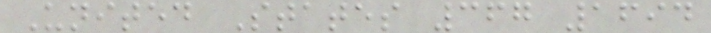United States 367 1694
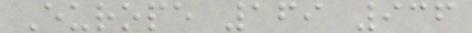Europe 169 936
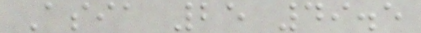Asia 25 49.5
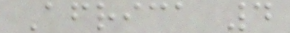Africa 4
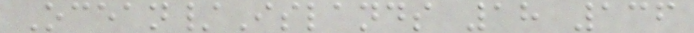Ocean/Islands 18 136
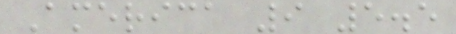America 9 5.5
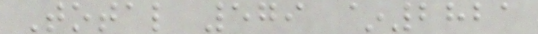Total 579 ~2821
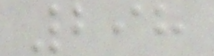298
